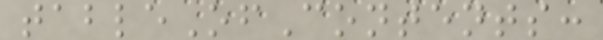tableOfContents:
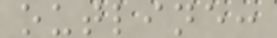outline:
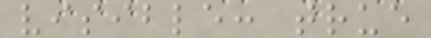visible: true
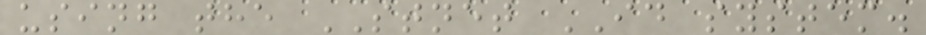using the STNET ID system.
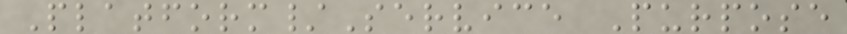Platform/Service Purpose
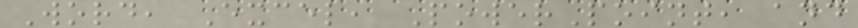Word, Excel, PowerPoint, and
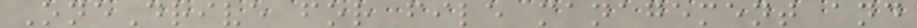OneDrive for file management and
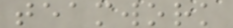teamwork
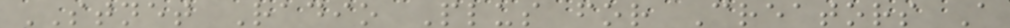STNET Radio Plus for Creators A
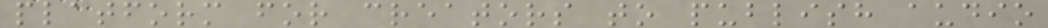platform for creators to publish audio
